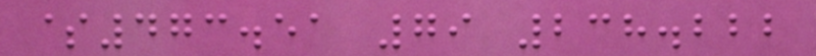$473.51 79 238.222
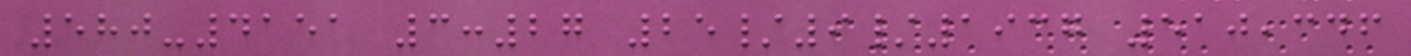580-4151 3:27 25/9/1937 510,346
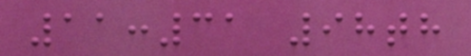11:31 98th
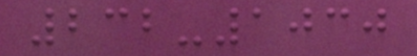232-1030
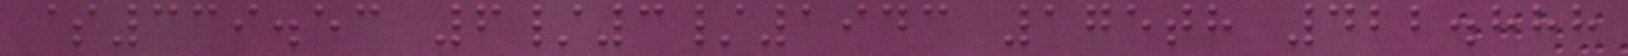$339.53 6/3/1943 175th 422.888
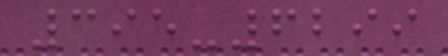395-6299
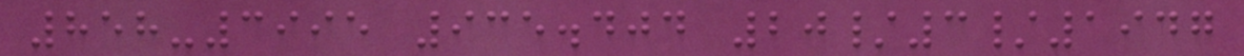858-3995 935.404 20/3/1947
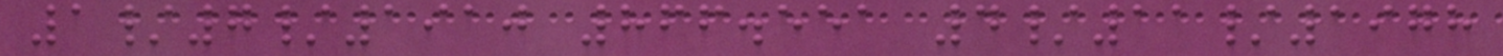1/7/1910 866.551 4/11/1978
